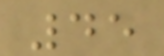45
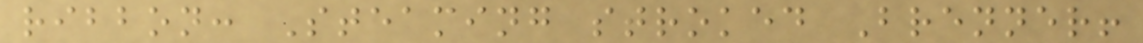ribbon: Steaming stroked Brenner!
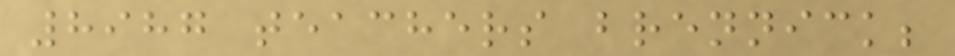8987 teachers brennick;
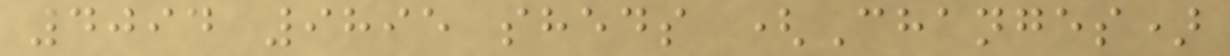4094 9895 sheds (Changes)
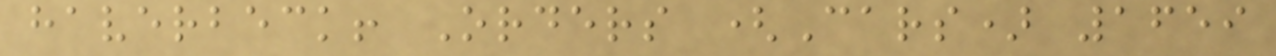haverbeck! Orders (Cars) 1659
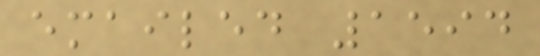emailed 1594
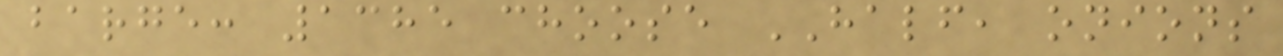barge: 1385 choose HALF, onions
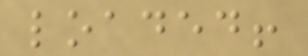loaded!
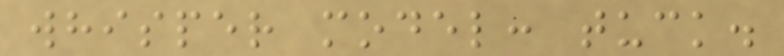whisper model: tuck.
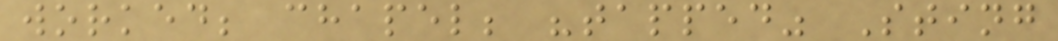worked; chapel; "tapped" Sting
